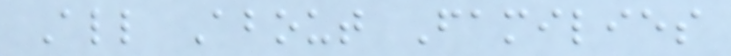All About Families
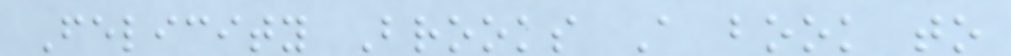Felicity Brooks A book to
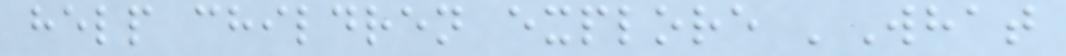help children explore 'What
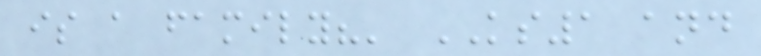is a family?' KS1 and
